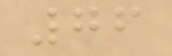76
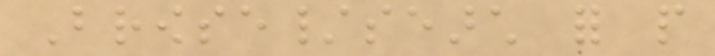Browse/search for people
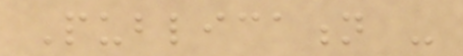Publication -
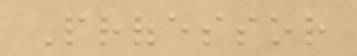Professor
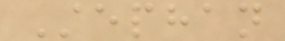Stephan
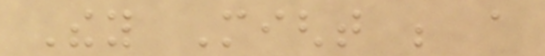They Might be a
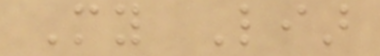My Liar
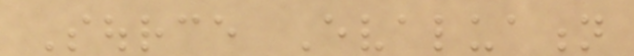Source Evaluation
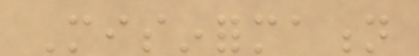Misinformation
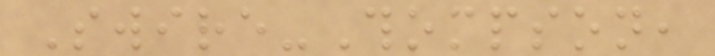Swire-Thompson,
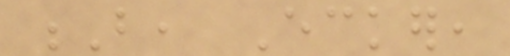B, Ecker,
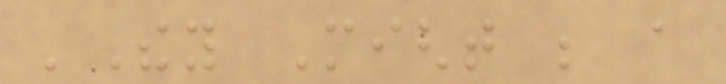'They Might be a
